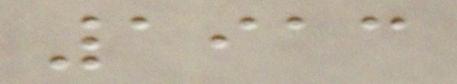1913
